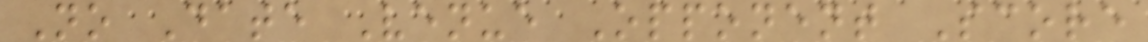No Date Venue Opponent Score
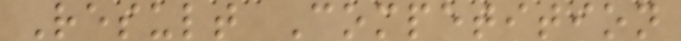Result Competition
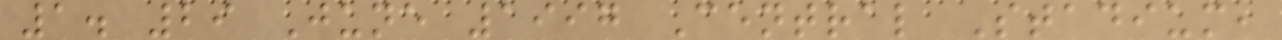1. 29 June 1997 Central Stadium,
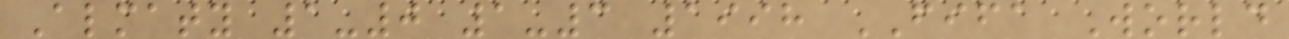Almaty 1-0 1-3 1998 FIFA World
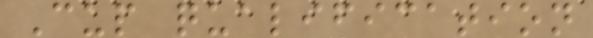Cup qualification
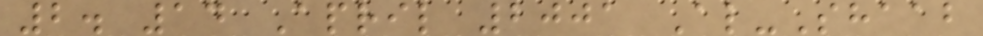2. 14 April 2001 Al-Shaab
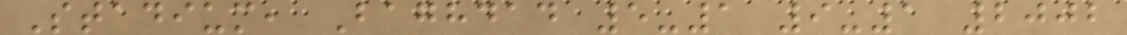Stadium, Baghdad 5-1 9-1 2002
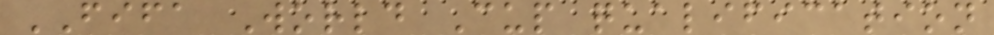FIFA World Cup qualification
